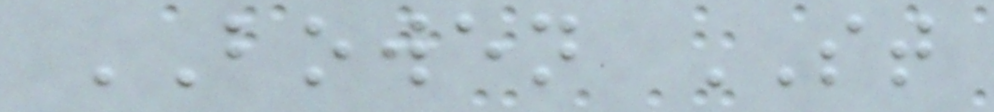BOWEN ST
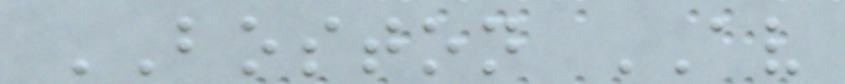BOSTON AV
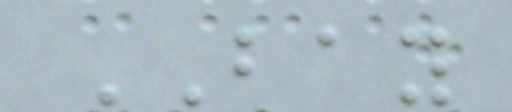BAY
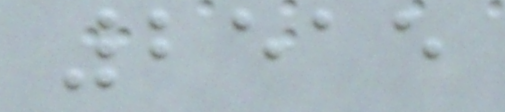2515
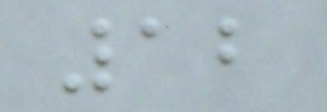12
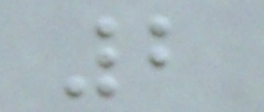2
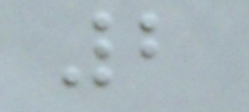2
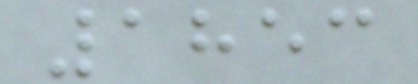1853
